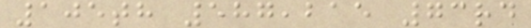105th 587,215 73rd
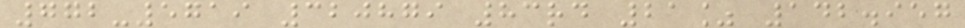772-5719 320879 83rd 21% 142.957
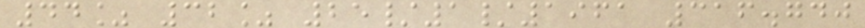44% 32% 25/1/1961 316.740
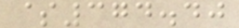$374.40
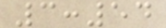3:54
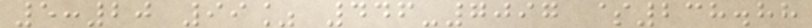5:20 99% 446-7097 $238.88
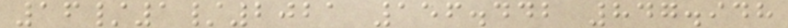16/1/2021 156.442 847.948
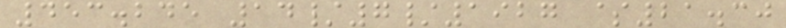453.245 14/7/1927 $21.30
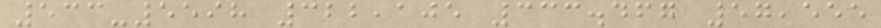533-5598 322,105 333.467 57,555
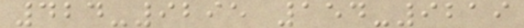424-9295 154-9219
